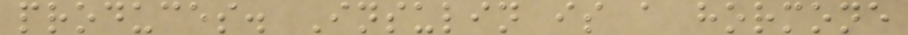produces. Insulin is a hormone
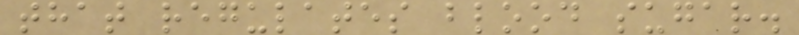that regulates blood sugar.
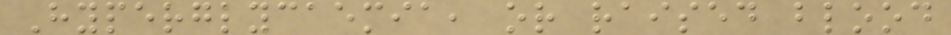Hyperglycaemia, or raised blood
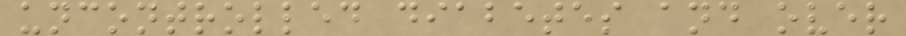uncontrolled diabetes and over
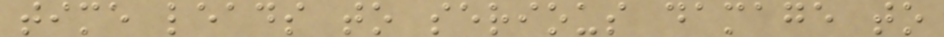time leads to serious damage to
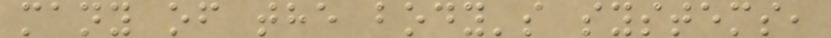many of the body's systems,
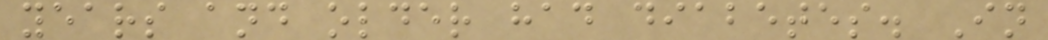years and older had diabetes. In
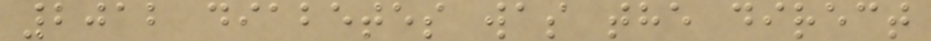2012 diabetes was the direct
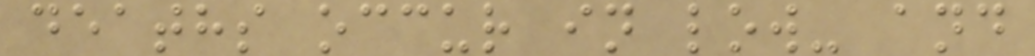deaths occur in low- and
